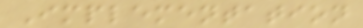Implementation
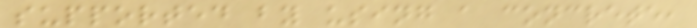supported by using a concrete,
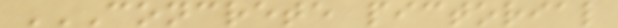CONCRETE PICTORIAL
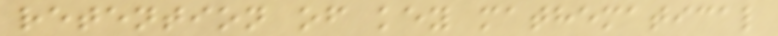retention of key mathematical
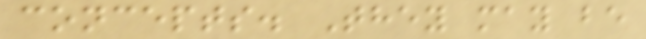concepts. They may be
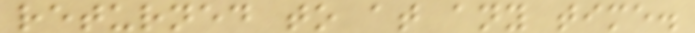returned to at any time.
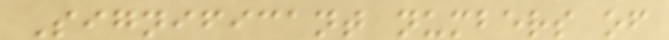Significant numbers of
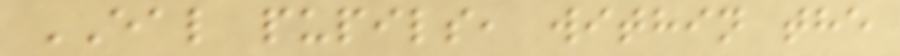EAL pupils, within the
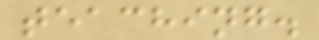teaching.
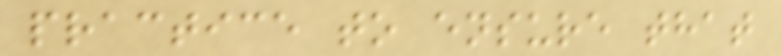practice to ensure that
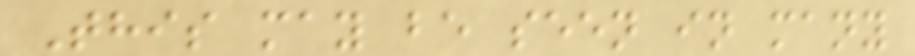This may be seen in many
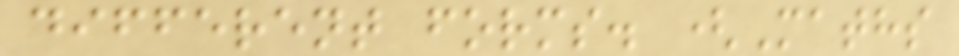different forms. (Maths
